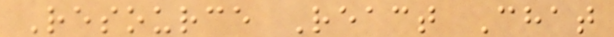Resource React Chat
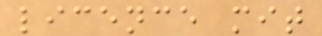licence mit
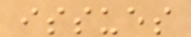issues
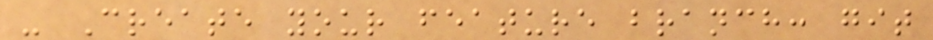- Create your feature branch: git
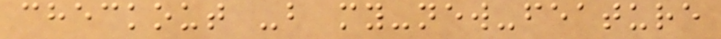checkout -b my-new-feature
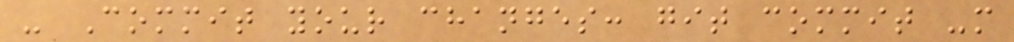- Commit your changes: git commit -m
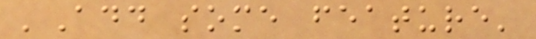'Add some feature'
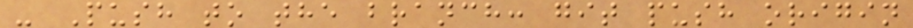- Push to the branch: git push origin
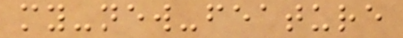my-new-feature
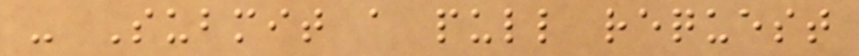- Submit a pull request
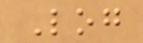Log
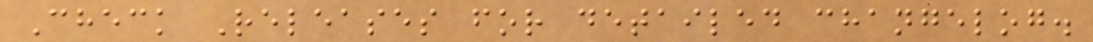Check Releases for detailed changelog.
